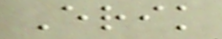Erik
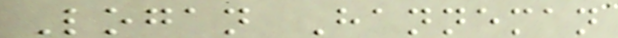Logan Hanneman
